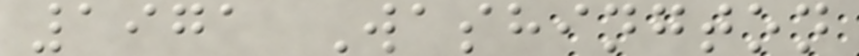1971 Washington
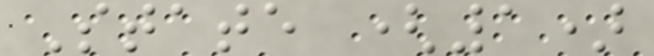State (1)
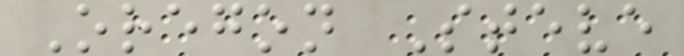Oregon Steve
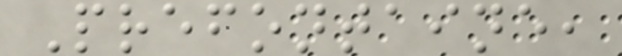Prefontaine,
